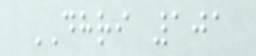DHRI 101
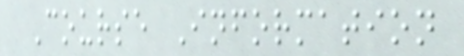Course Information
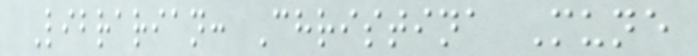Librarian: Christina Mune
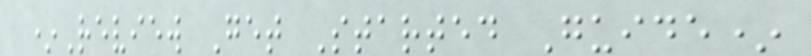*Review Get Started Guide*
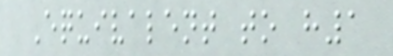Equivalent to h1
